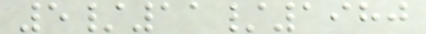5/11/1980
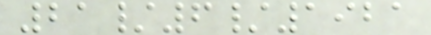21/6/1921
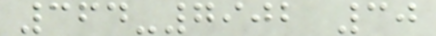364-7902 30
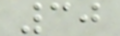30
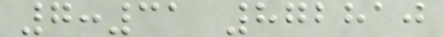7:31 872810
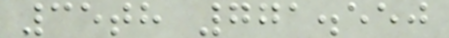35th 771.550
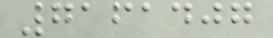7161407
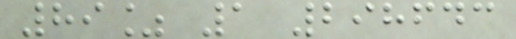89% 1 298643
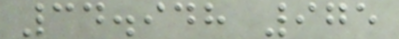34.948 975
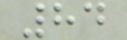84
